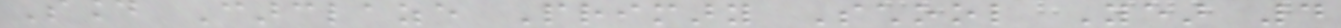Sound Carclaze Primary School Year 4
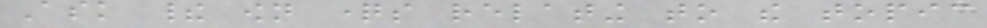Ask their own questions relating to the topic
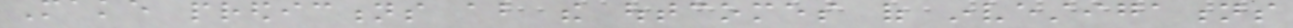Make predictions about the outcomes of investigations
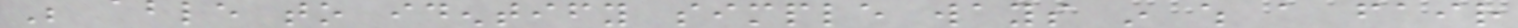Be able to identify simple ways in which a fair
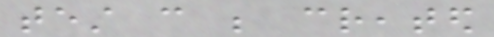test can be created
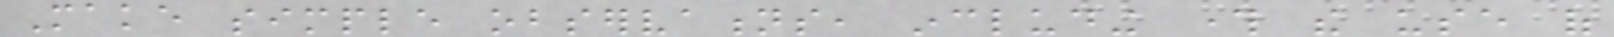Make simple observations, including through the use of
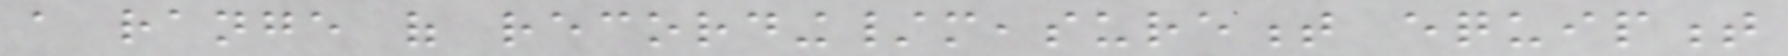a range of recording/measurement equipment
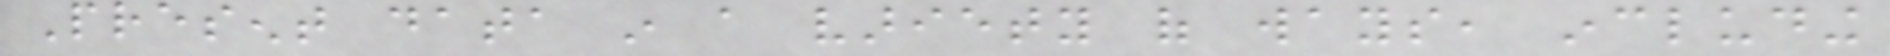Present data in a variety of ways, including
